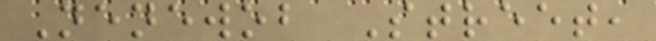Nenewob Street,
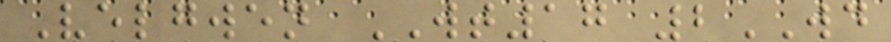Velgwen WT17 2WD
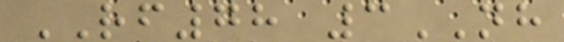RF78 3NH
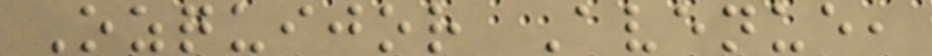Ozquijor Avenue,
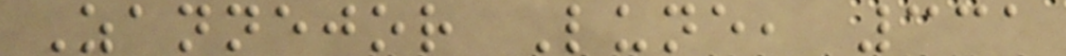Zannejor Lune, 331
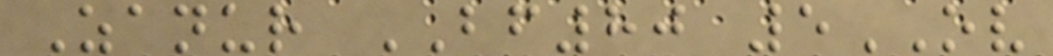Zanur BF80 5OV
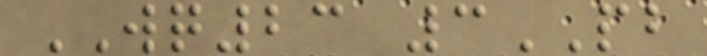WQ23 3PB
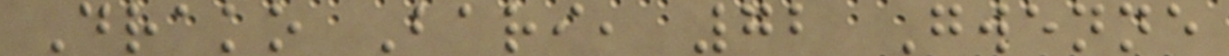Drako Bari, 72 Gwenne
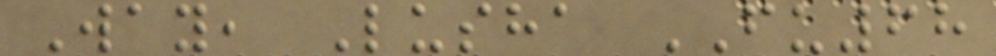Way, Lusha FU68
